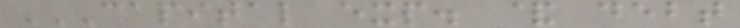CAPITAL EXP. & DEBT
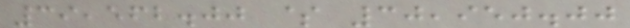39,562.00 $ 30,950.00
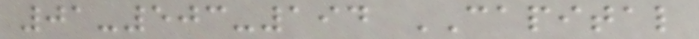01-503-194 CAPITAL
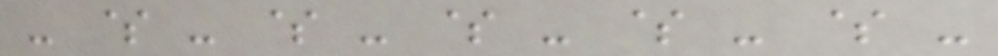- $ - $ - $ - $ - $ -
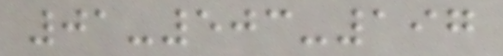01-503-197
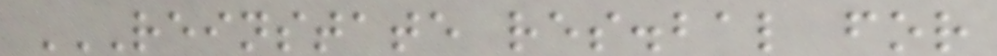REINSTATE RES.BAL FOR
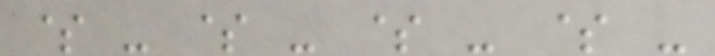$ - $ - $ - $ -
